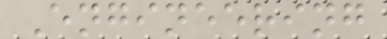Engineering
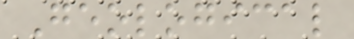Geological
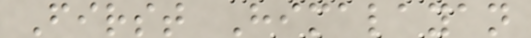First Himalayan
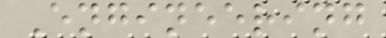Engineering
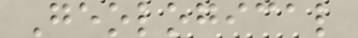Geological
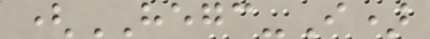(HEGC-I)
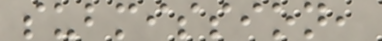submission,
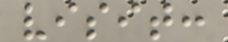visit:
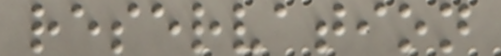reservation
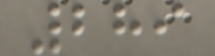289
